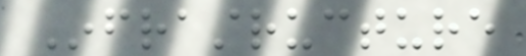Infrastructure
